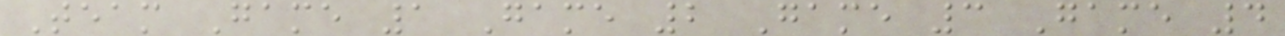Team Game 1 Game 2 Game 3 Game 4
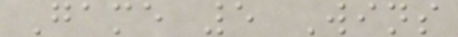Game 5 Wins
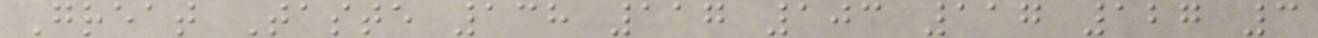Great Taste 138 117 103 117 127 3
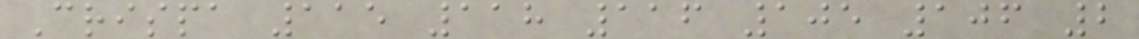Crispa 115 118 116 105 106 2
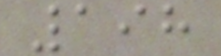198
